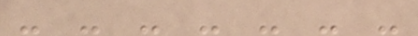- - - - - - -
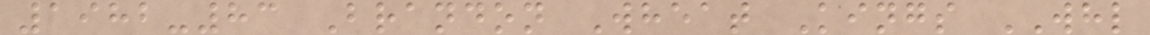1982-83 Brandon Wheat Kings WHL
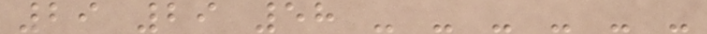29 29 58 - - - - - -
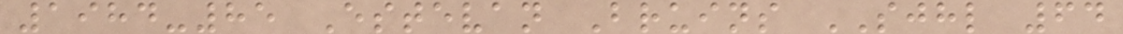1984-85 Estevan Bruins SJHL 64
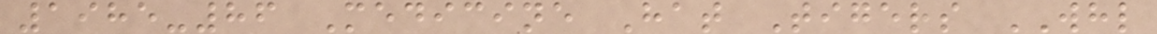1985-86 Medicine Hat Tigers WHL
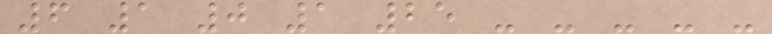6 1 0 1 25 - - - - -
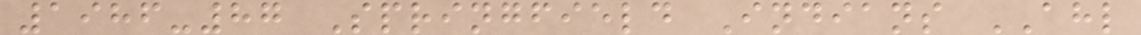1986-87 Springfield Indians AHL
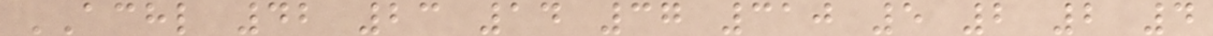ACHL 42 23 14 37 310 5 2 2 4
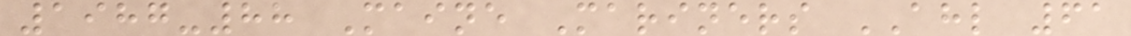1987-88 Maine Mariners AHL 61
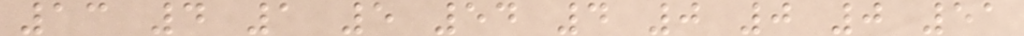13 4 1 5 54 4 0 0 0 51
